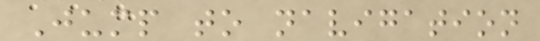Jump to navigation
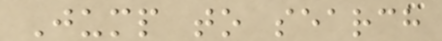Jump to search
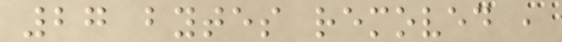27 bytes removed ,
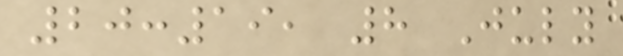20:19, 8 July
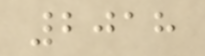2018
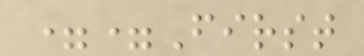==First
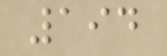194
